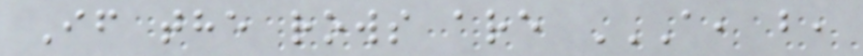If the rows are A, B,
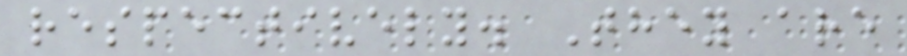respectively. They are
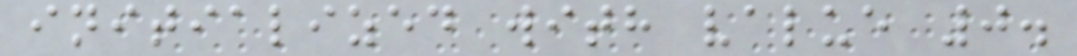initialized with value 0.
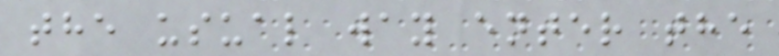the usual way enter the
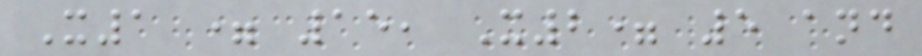X1 = 15, X2= 5 and
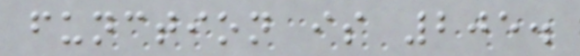function is 205.
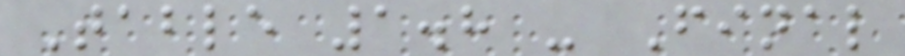Table 1.8 - Final
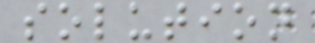solution
